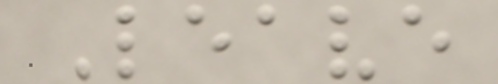Leave
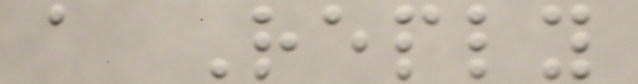a Reply
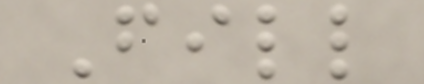Fill
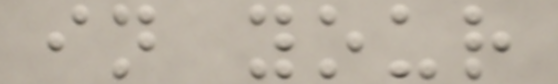in your
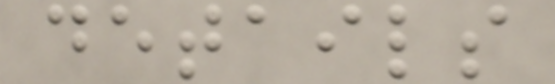details
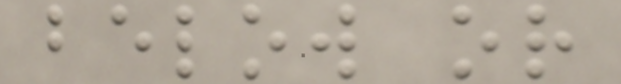below or
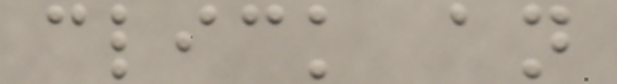click an
